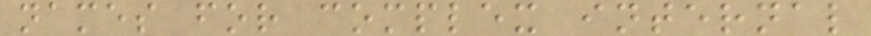names for complex internal
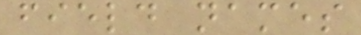field names
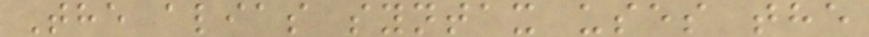The alias syntax uses the
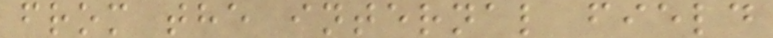from the internal field
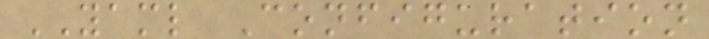YAML Configuration
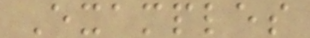Examples
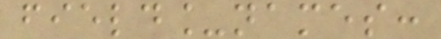field_names:
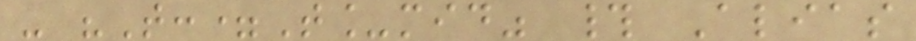- "T:=T_mid" # Alias
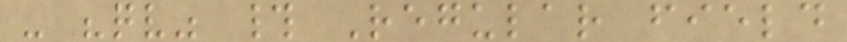- "qv" # Regular field
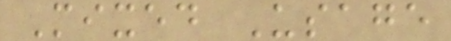Mixed Usage
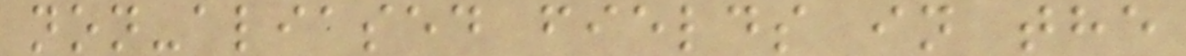non-aliased fields in the
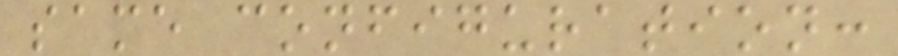same configuration:
